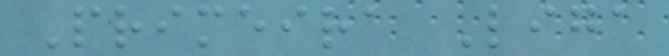Primeira Liga
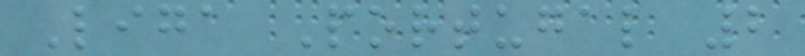Liga Portugal 2
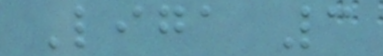Liga 3
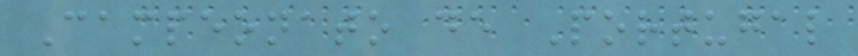Campeonato de Portugal
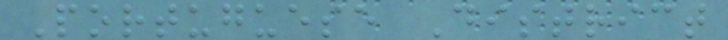Portuguese District
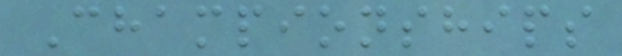Championships
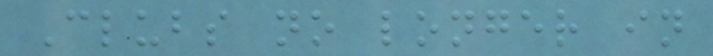Clubs no longer in
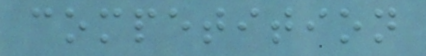competition
